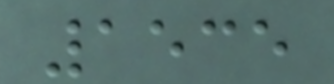1535
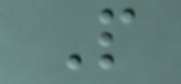P
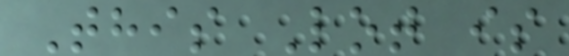This Lot is
